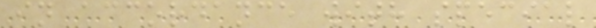in accordance with special
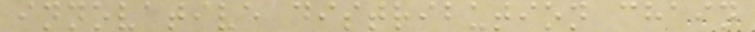innovative distribution chain
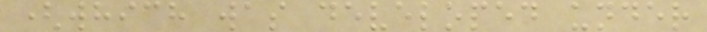(which was developed under
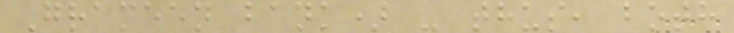Grameen bank) - thus, both
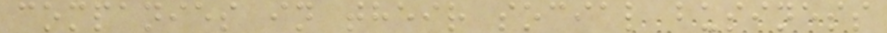companies in their social business
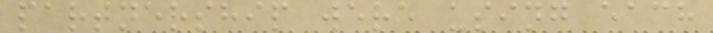partnership were using each
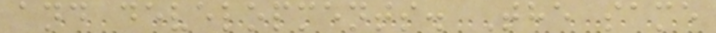and developments. The same
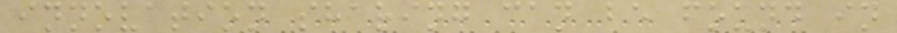innovation sharing can be found in
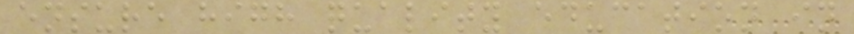ensure high quality education in
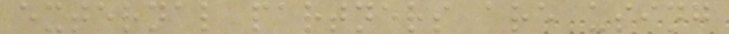external partners are using
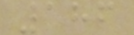186
